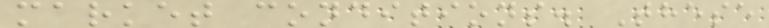market conditions. These
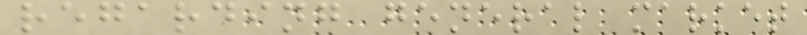regarding general market
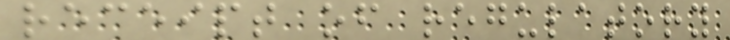receipt of regulatory
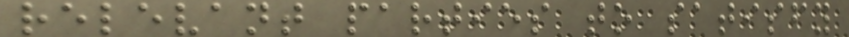relevant parties to satisfy
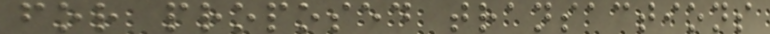for proposed transactions
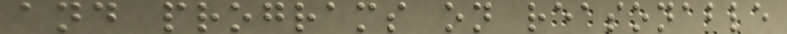and programs on reasonable
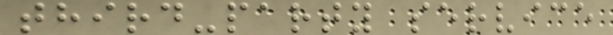third-party service
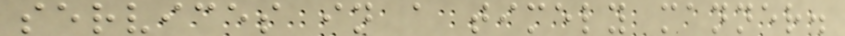services in a timely manner.
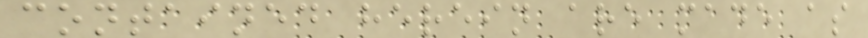contained herein are made as
